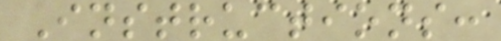Instructions:
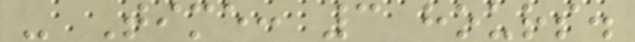- Time: 3 hours.
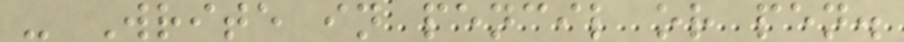- Write in pencil or pen.
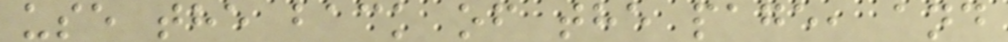use the back of the page, and
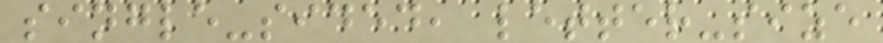single-sided, letter-size
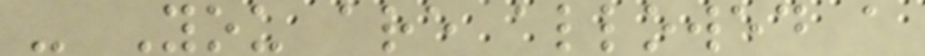- You are allowed a
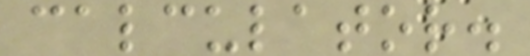calculator.
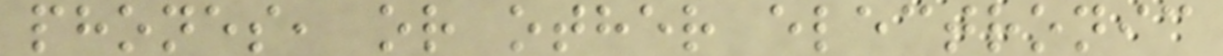phones, or other electronic
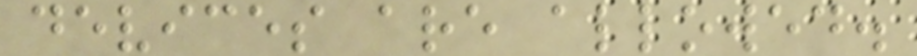devices are allowed.
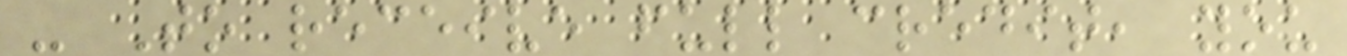- To receive full credit, you
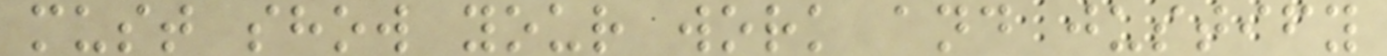must show your work and justify
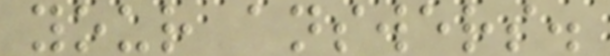your answers.
